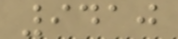9410
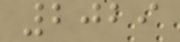2029
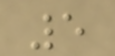5
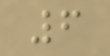6
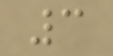3
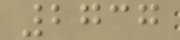2737
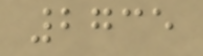2735
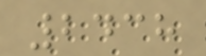2438
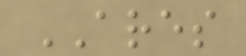ARES
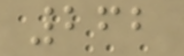262
